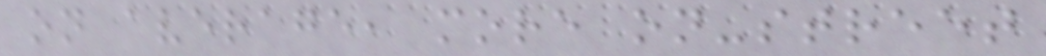on average, more on-street
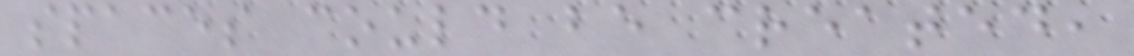spaces could be created,
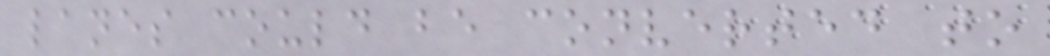lanes could be converted to
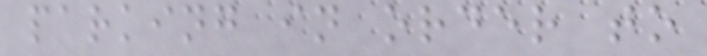parking in order to
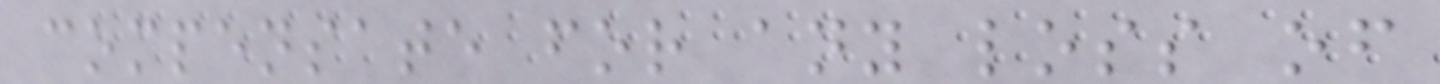compensate for any loss of
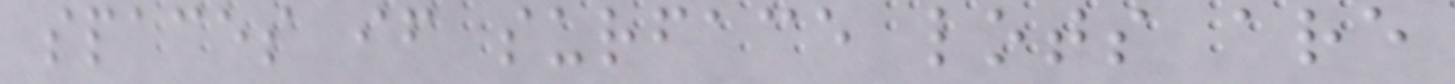spaces if surface lots are
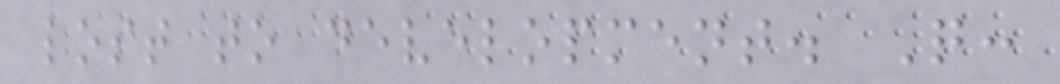lost to development. Q:
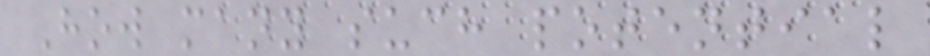How many such potential
